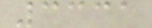3331
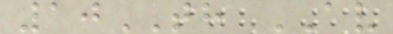10TH AV
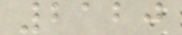2120
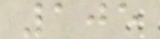105
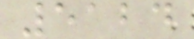5124
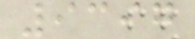9397
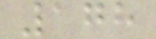178
